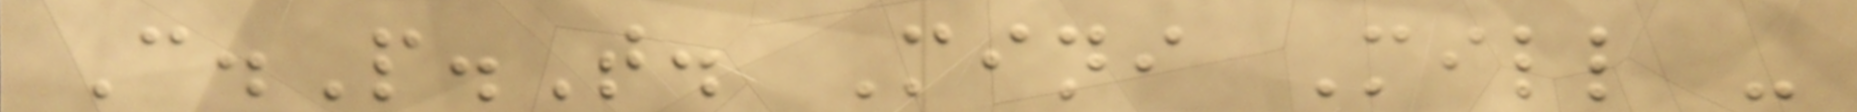C.P.T. Mini Mill -
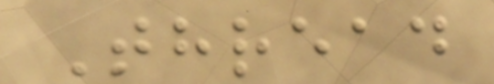Thread
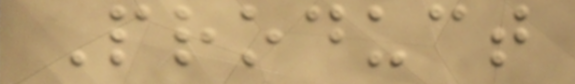Product
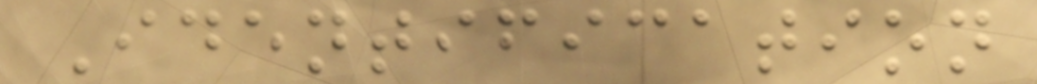Identification
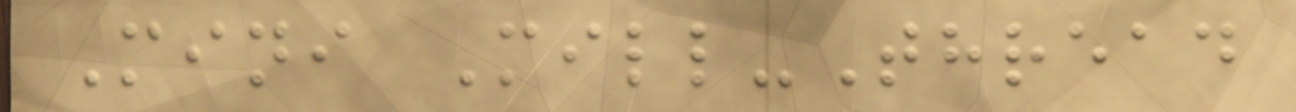Mini Mill-Thread
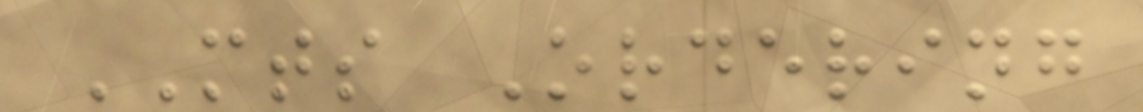MTS Ordering
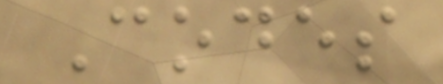Codes
